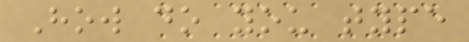How do you type
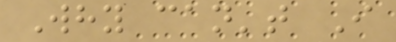Why can't I
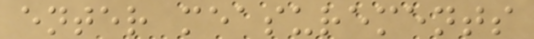enter measurements
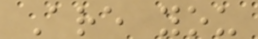Are you
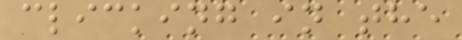clicking in the
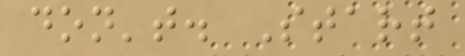don't. Start
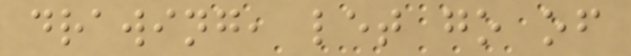drawing, let go of
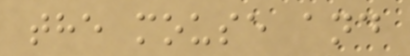the mouse and
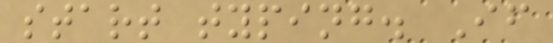start typing. If
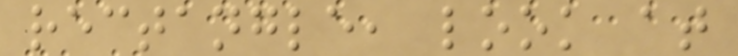rectangle, look at
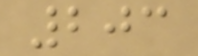203
